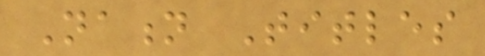Nation Titles
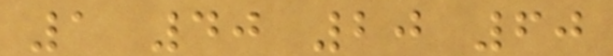1 40 20 60
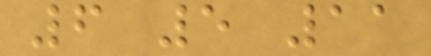6 5 11
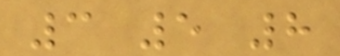3 5 8
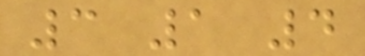3 1 4
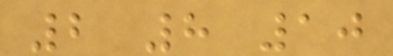2 8 10
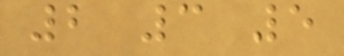2 3 5
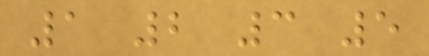1 2 3 5
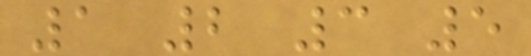1 2 3 5
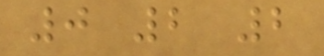0 2 2
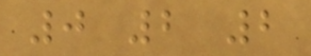0 2 2
